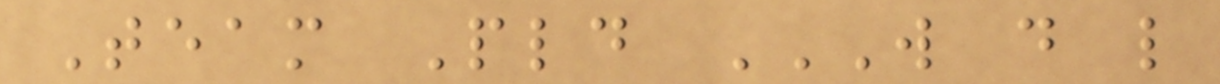Team Pld W D L
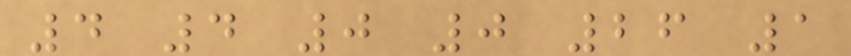4 4 0 0 26 1
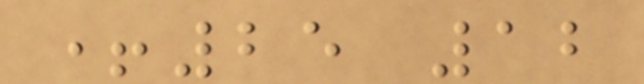+25 12
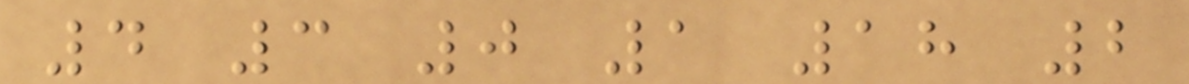4 3 0 1 18 2
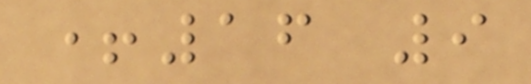+16 9
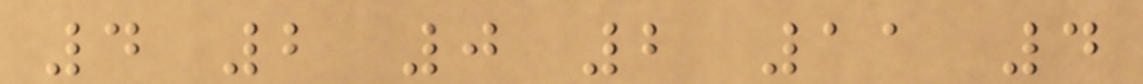4 2 0 2 11 4
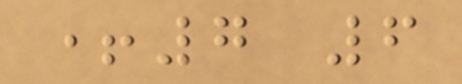+7 6
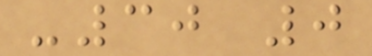-30 0
